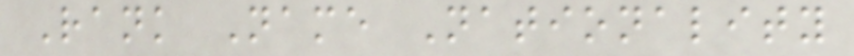Rank Name Nationality
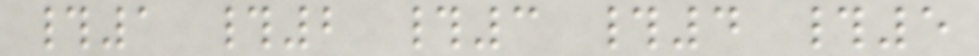#1 #2 #3 #4 #5
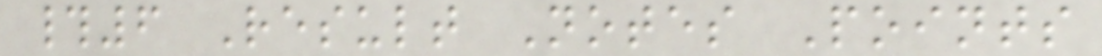#6 Result Notes Points
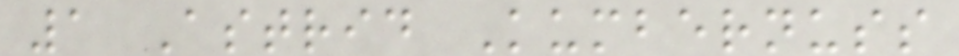1 Astrid Kumbernuss
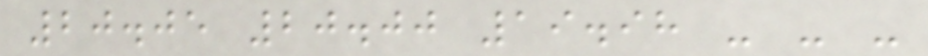20.05 20.00 19.98 - - -
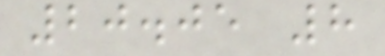20.05 8
